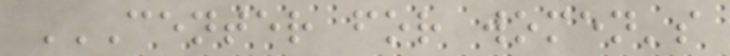CENTER FOR WOMEN'S
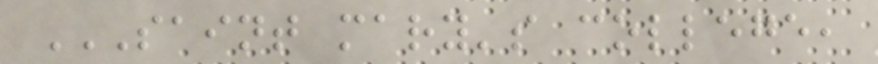SAINT MARY'S COLLEGE,
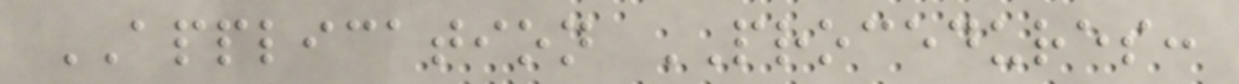APPLICATION PROCEDURES:
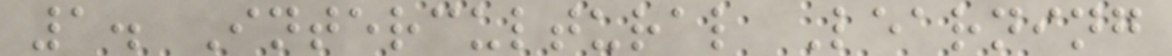1. Intercultural Learning
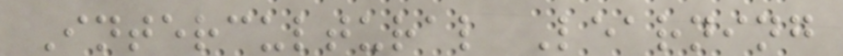Intercultural Learning
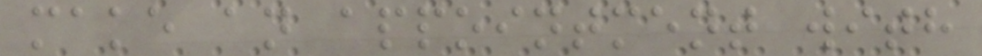make an appointment with
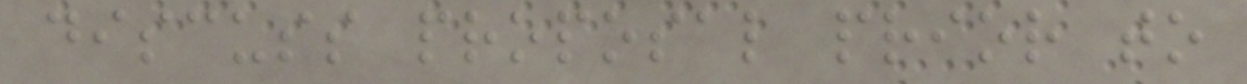discuss proposal prior to
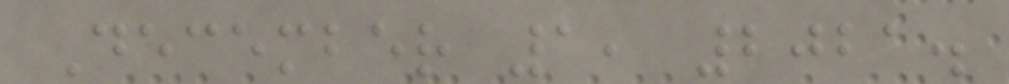December 1, 2021.
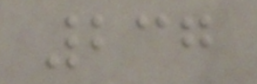237
